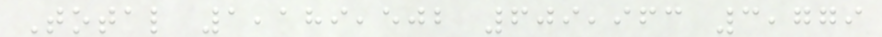Total 1,189,502 609,963 3,779
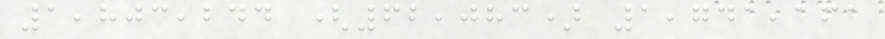1,803,244 (62,083) 1,741,161
